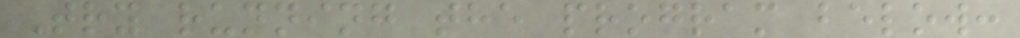Try running the program below:
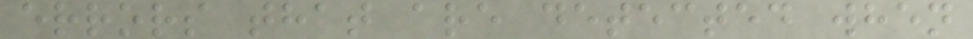errors that are detected when
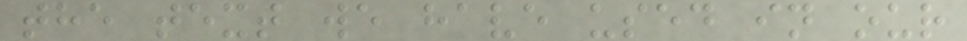the text we have used in our
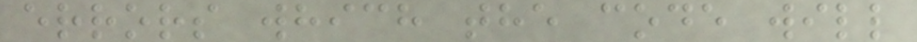errors which the code will
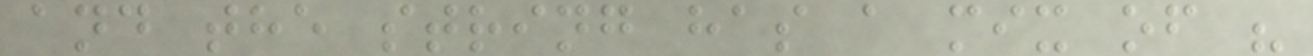and the string has a mix of "
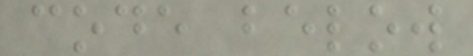code below
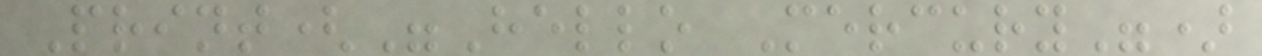Print("Hello Mercury")
